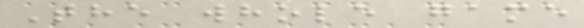The whole game
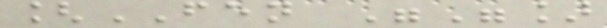[FEN ""]
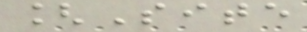[Site
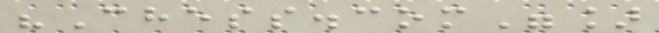"Chess.com"]
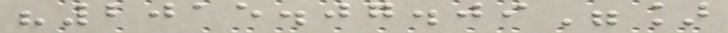"2015.07.09"]
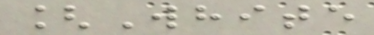[White
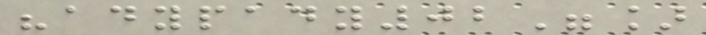"adypady02"]
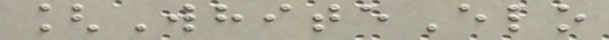[WhiteElo
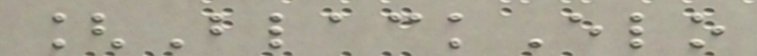[BlackElo
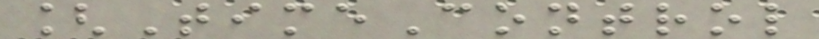[TimeControl
